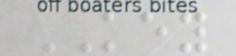KEY
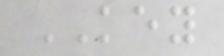KEY
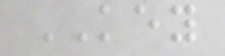KEY
